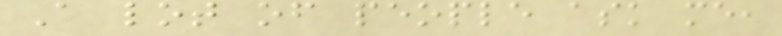A lot of people ask me,
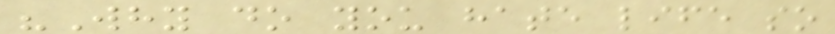"Why do you hate life so
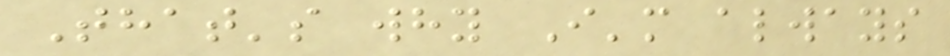That's why I'm always
